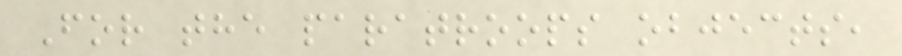For the paratroops objects,
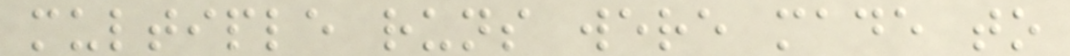multiple runs were made to
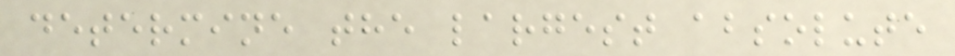determine the largest absolute
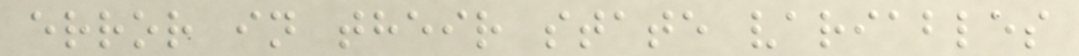error in their state variables
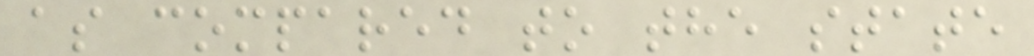as compared to the state
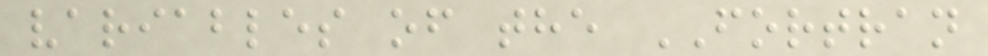variables of the FORTRAN
